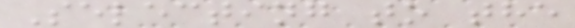Selecting to the
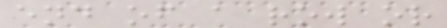end of a row or
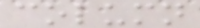column
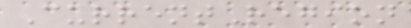CurrentRegion
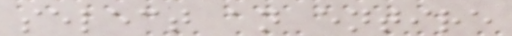select an entire
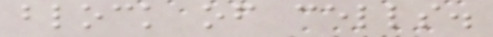block of cells.
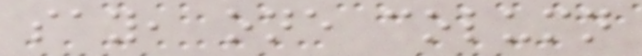say, one column
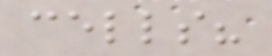cells?
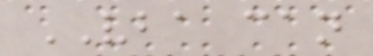VBA can
